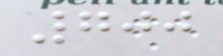700
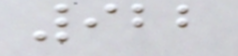922
